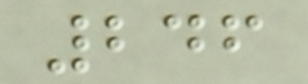246
